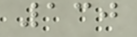130
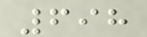698
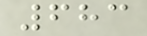683
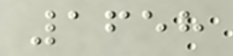1658
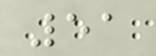51
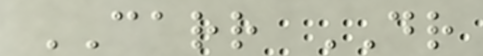CARR DR
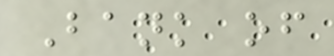Bank of
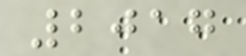2017
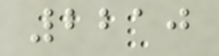2210
